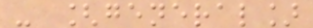- [general]
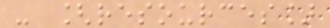- [resources]
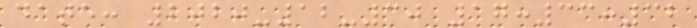date: 2020-12-30 17:33:32
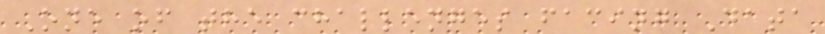One of the challenges facing Data
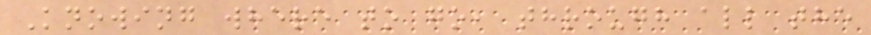Knowing where to go, through all the
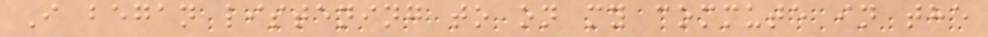I began listening to on my commute in the
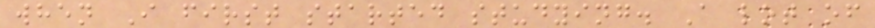when I first started studying. A lot of
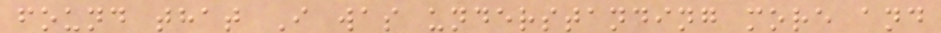found that I was understanding more and
